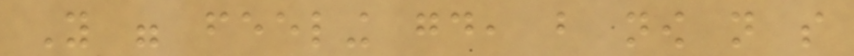You were feeling good, but now not so
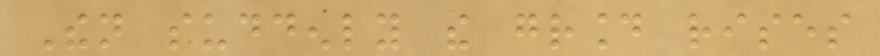Then suddenly the ground rises
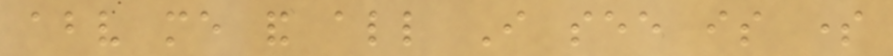above me and all I see is some
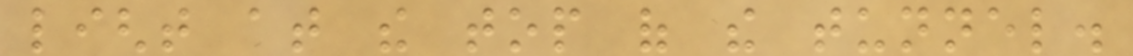light at the top of the tunnel.
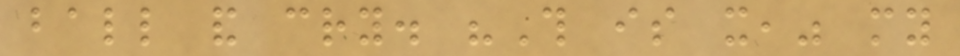ball and cry. "This is it," my
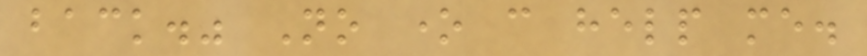back." No one can help me.
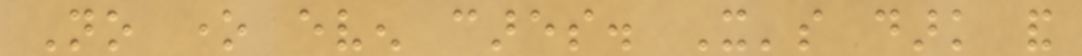No one even cares. It's dark and
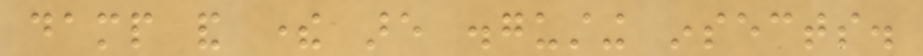damp and there are disgusting insects.
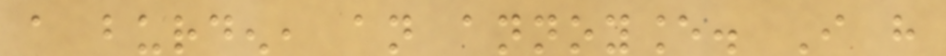a burden, an annoyance. I have
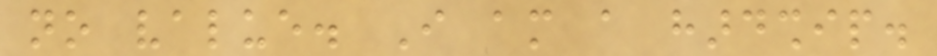no value. I am a hardship.
